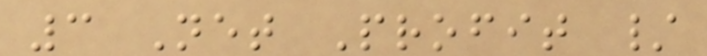3 Net Profit /
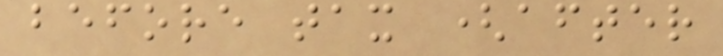before tax (after
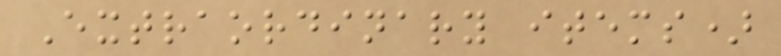Extraordinary items)
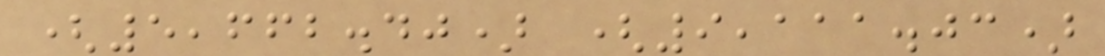(5,662.40) (9,111.03)
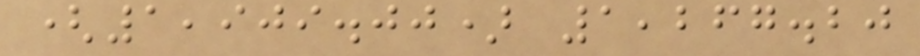(1,909.00) 1,267.20
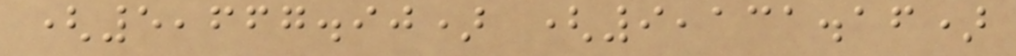(5,667.90) (9,131.16)
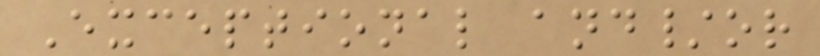Exceptional and/or
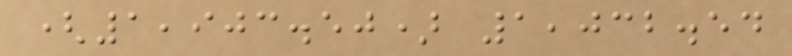(1,903.50) 1,032.54
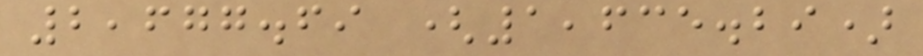2,677.69 (1,635.29)
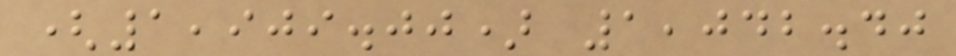(1,909.00) 1,042.40
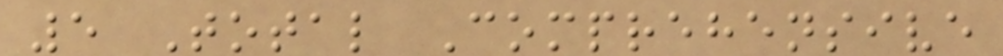5 Total Comprehensive
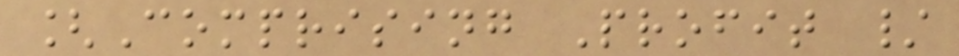[Comprising Profit /
